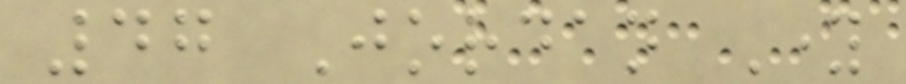47 Jordan Young
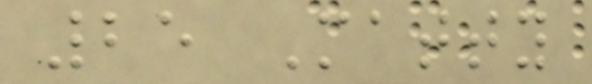25 Matty
